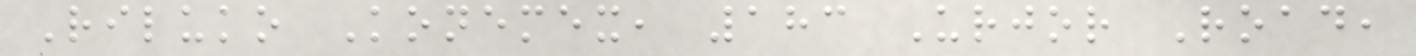Riluko Konemex, 183 Urjor Road,
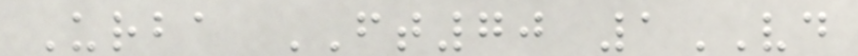Urba FT70 1VD
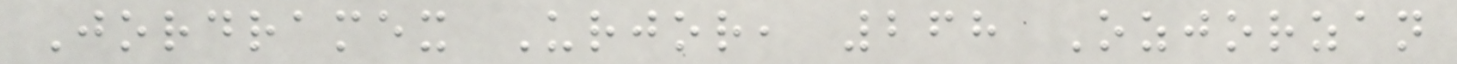Jordramex Urjor, 268 Ozjorzan
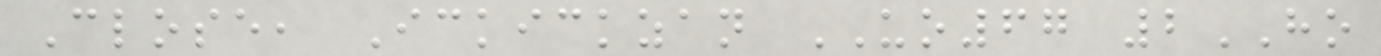Close, Ickickzan UO67 2HO
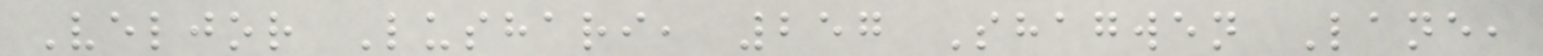Veljor Lushari, 257 Shagwen Lane,
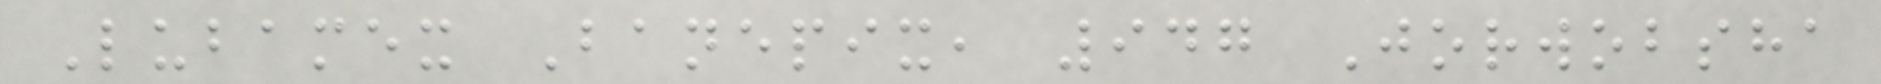Lubamex Banepix, 947 Jorwobsha
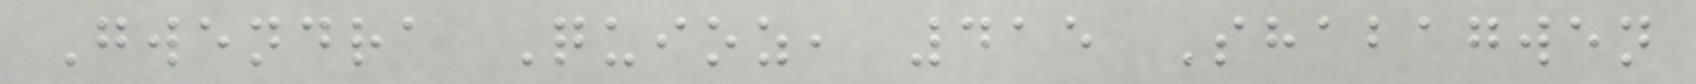Gwendra Quioz, 415 Shabagwen
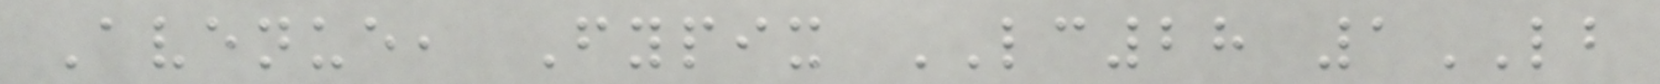Avenue, Fypix LC28 1LB
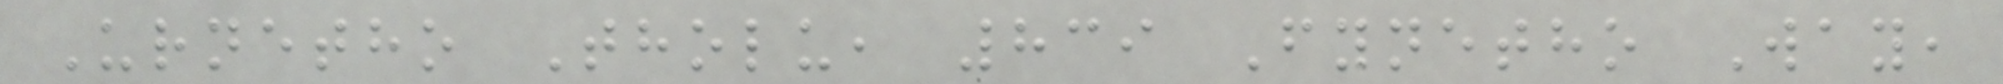Urnetho Tholu, 839 Fynetho Way,
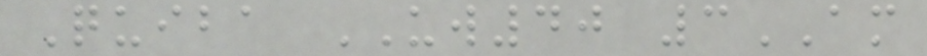Quiba UW40 3AM
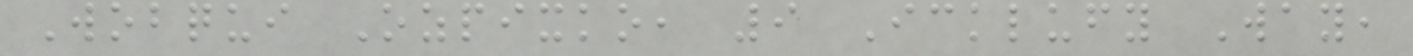Wobqui Ozpixko, 9 Icklufy Way,
